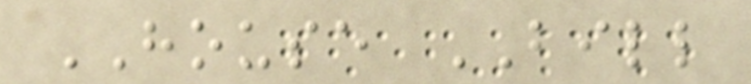HOUSE BILL
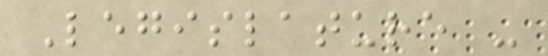Legislature -
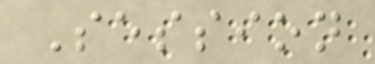Session
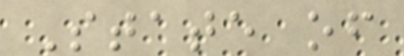State of
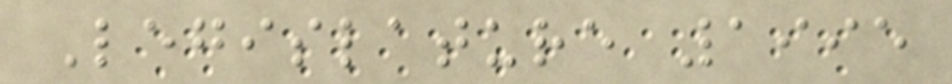Legislature 1995
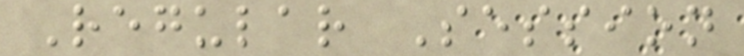Regular Session
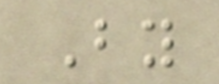By
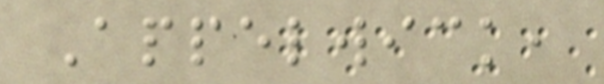Appelwick,
